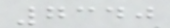7340
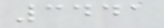3441
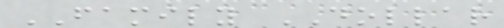FAMILY DOLLAR
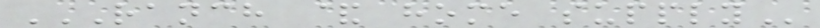RANCH & HOME SUPPLY
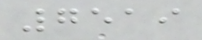7519
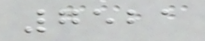7521
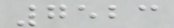7523
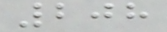208
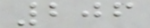206
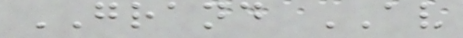GRAND AV
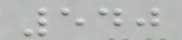540
